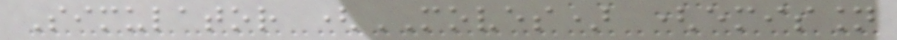Simulator (MOVES) (emission
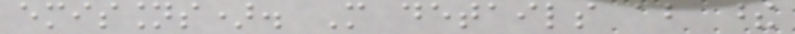emissions). More details about these
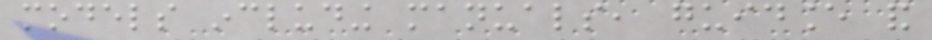models including manuals, guidance and
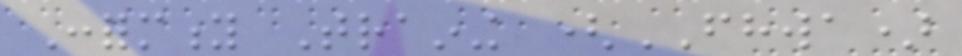Conformity Training (FHWA)
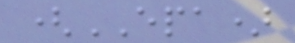(EPA)
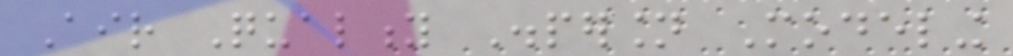Air Quality Dispersion Modeling
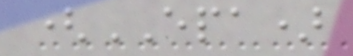(EPA)
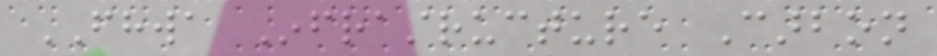FHWA Infrastructure Carbon
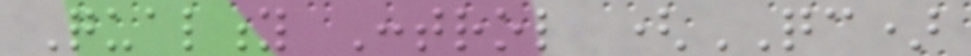Quality Control (QC)
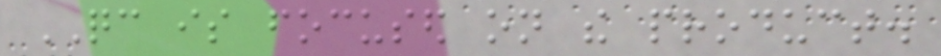QC is focused on the product.
